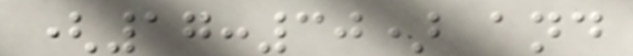(17:30) and
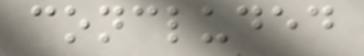concluded
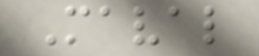Maval
